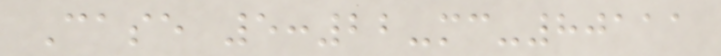Case 5:22-mc-80111
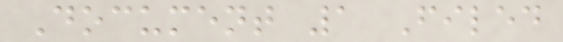Document 1 Filed
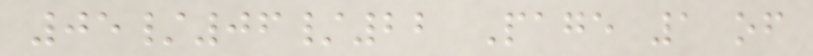05/06/22 Page 1 of
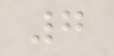7
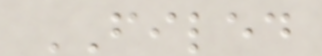FILED
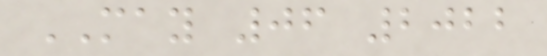MAY 06 2022
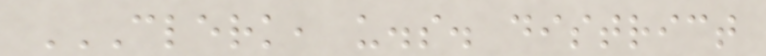CLERK, U.S. DISTRICT
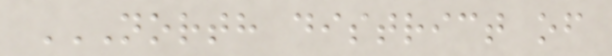NORTH DISTRICT OF
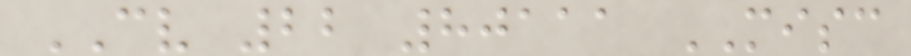CV 22 80111 MISC
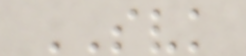SVK
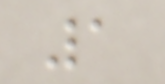1
